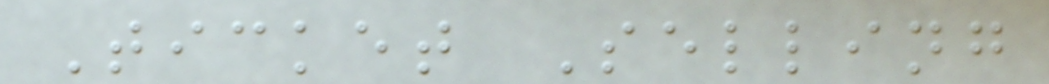Ticket Selling
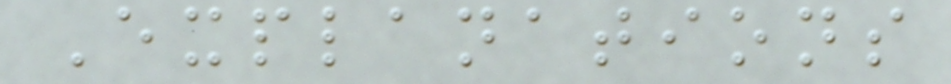Explanations
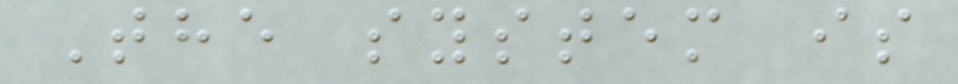The system is
